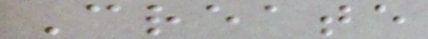Create
